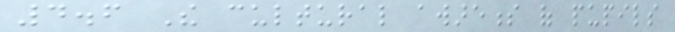4.6 The cultural awareness of pupils
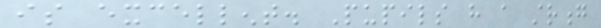is excellent. Pupils have a strong
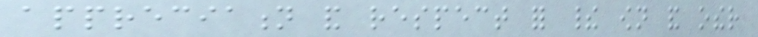appreciation and respect for their own and other
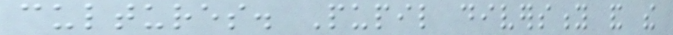cultures. Pupil diversity and the
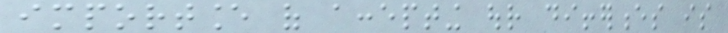importance of accepting our differences is
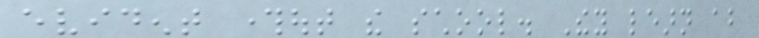evident throughout the school. They learn about
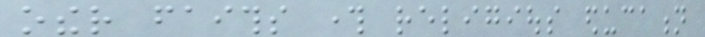other faiths through religious education
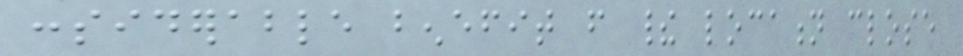considerable benefit from their location close
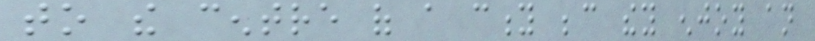to the centre of a city because they enjoy an
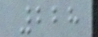228
